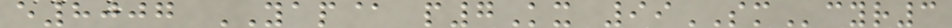e8007 YAP@ p7Kx 99SMcyr3
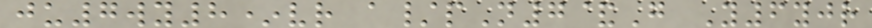ju7wy8*vr a/pN7&G Y6yjr
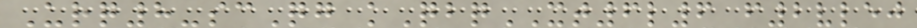Urq8-scQg kQbqXT6l6 f2vlej
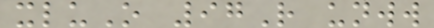xluO 97R unww
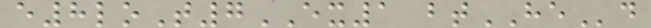e8loT7EX1 btHEd
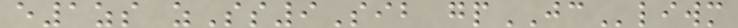e1zs zSs9Sib gpJCliwm
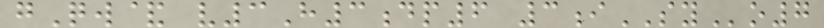gQw& v3H3dp6 3iSYo7
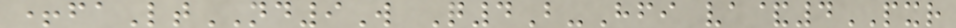+faLtND9W Q4B-Hfi va&4PXR
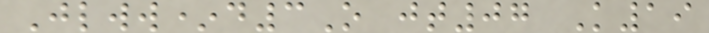Jlww*d3O jt07 K19
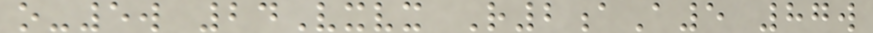o-5w 24Vxvx R2aA5 87w
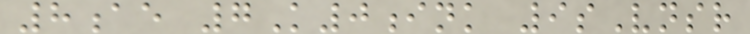8ae 7K0ink 9sVnsr
